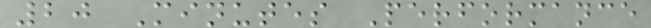20 Minutes Performance
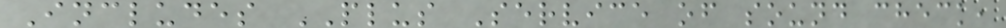Includes PLUS Service of sound check,
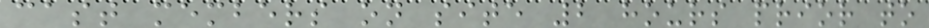cast members on site 2 hours prior to
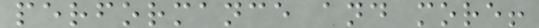performance and more!
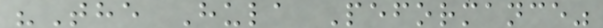"The Hula Peformance"
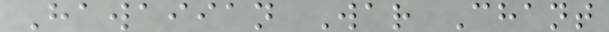Hawaiian War Chant
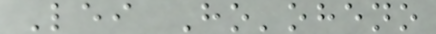Lei Ho'oheno
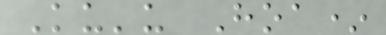Ku'u Hoa*
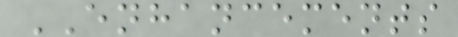ENHANCEMENTS
